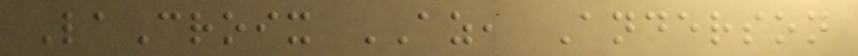LaCroix AZ, Anderson
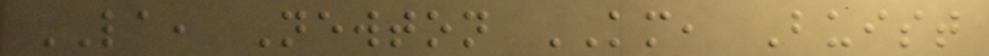LA, Newton KM, Buist
